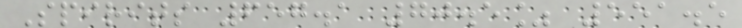Spirits 657.1 70.5% 551.5
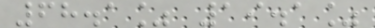68.1% 19.1%
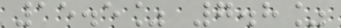15.5% 7.8%
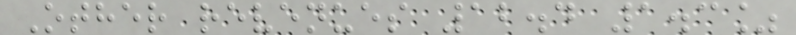Other revenues 12.4 1.3%
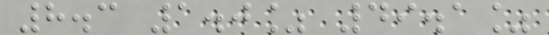8.3 1.0% 49.1%
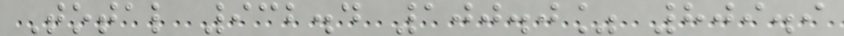Total 932.4 100.0% 809.9
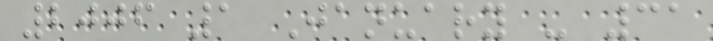2006 1 January - 31
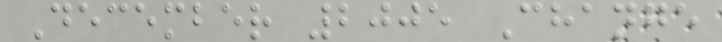December 2005 Change
